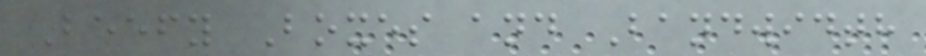Beefy Boxes and Bandwidth
